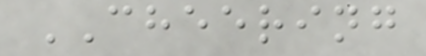CHEERING
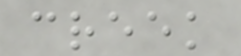creek
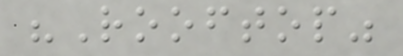"Rooftop"
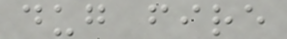dug fire
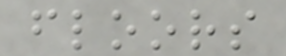floors
